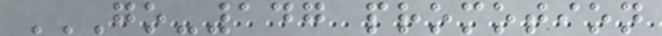GO-147 PROMOTION
